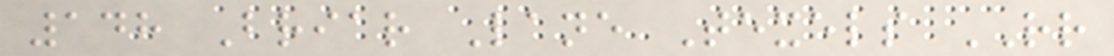148 Briar Lane Texels RR
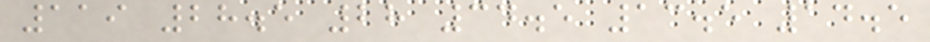119 28.5 28 34.5 13.5 14.5
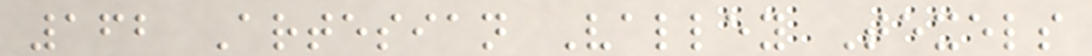162 Artesian Valley Texels
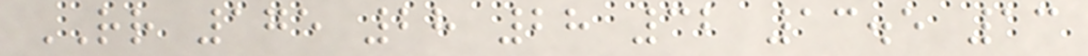RR 175 28 28 32 13.5 13
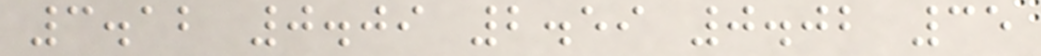3.12 0.09 2.59 0.02 35
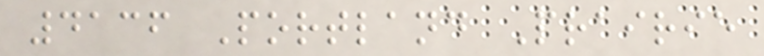4136 Portland Prairie
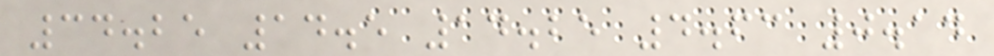34.25 14.5 14.25 4.63 0.14
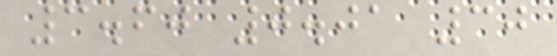3.60 0.01 30
